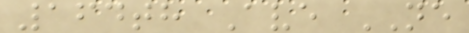164th Ave NE
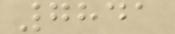7841
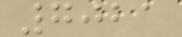7021
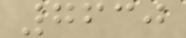7630
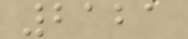2121
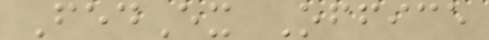FedEx Office
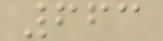663
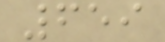659
